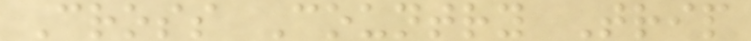Cross Country Trip
